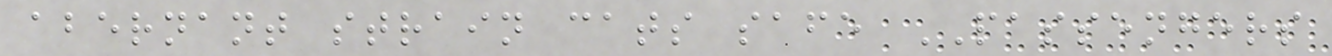abernant strain cats safe PASSENGERS
